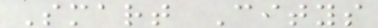Smart Citys
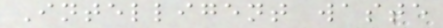Intelligent waste
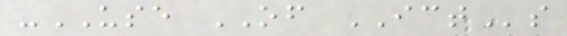-USE OF ICTs
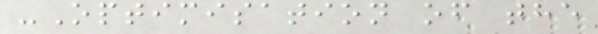-Optimisation of the
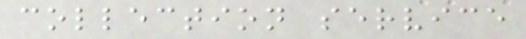collection service
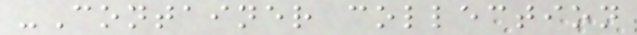-Container collection
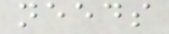needs
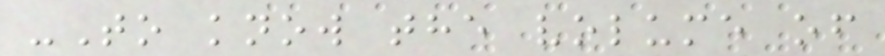-To know the volume of
